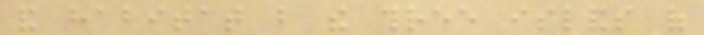and habitat but the three islands of
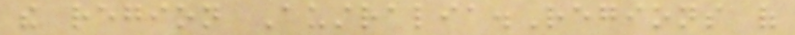the region Australia.Regions of
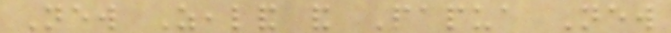New Zealand and Papua New
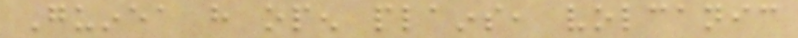Guinea have open plains, volcanic
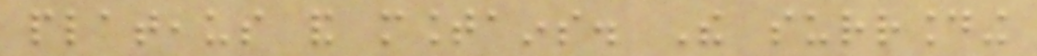plateaus and mountains. The surrounding
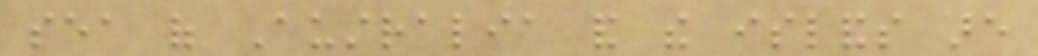sea of Australia and the islands are
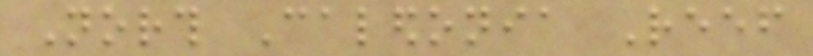North Caledonia Reef
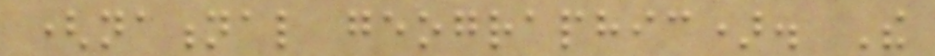(national geographic). The
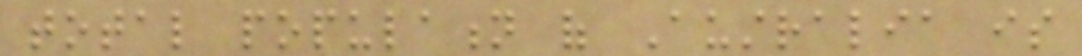total population of Australia is
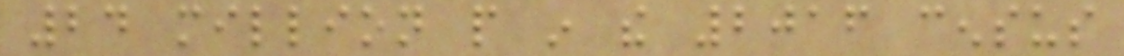24 million people in the 2016 census
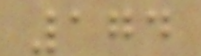174
